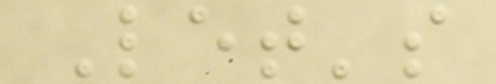Let's
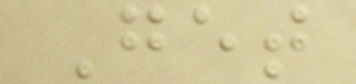Get
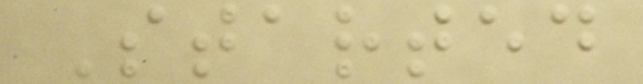Started
